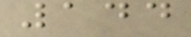144
